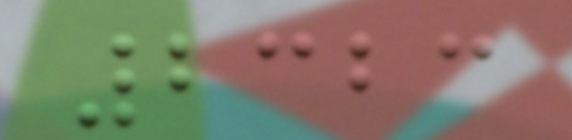2323
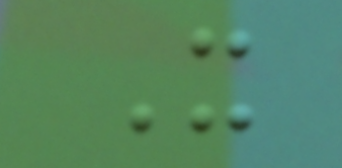X
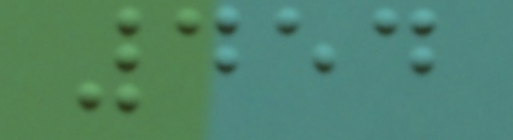454
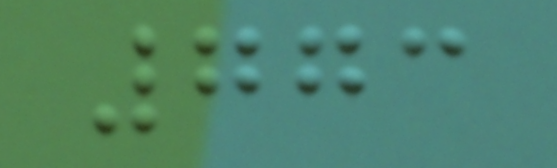773
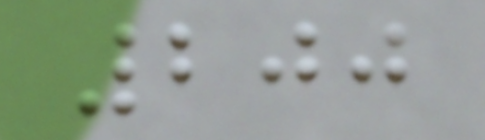200
